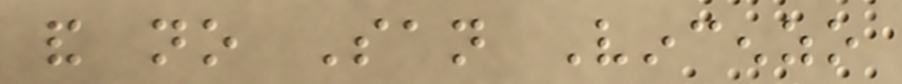and no San Vincenzo
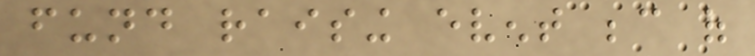fund raising event because of
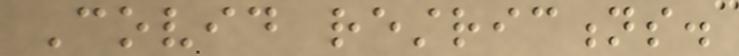Covid restrictions.
